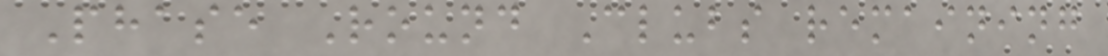Phase Round Clubs remaining
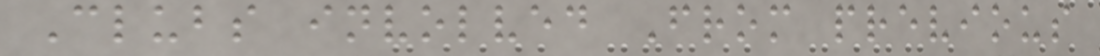Clubs involved From previous
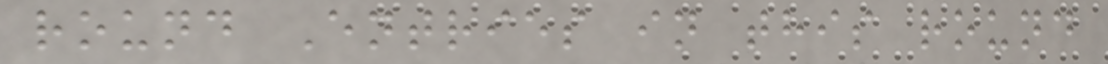round Entries in this round
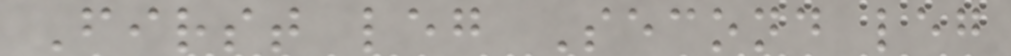First leg Second leg
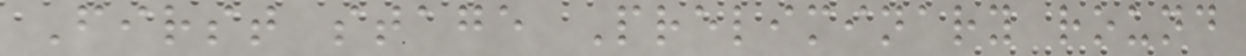First stage Preliminary round
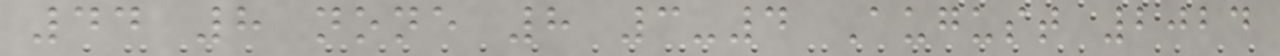44 8 none 8 3-4 August 2024
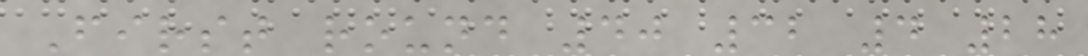First round 40 32 4 28
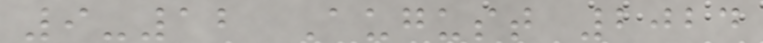9-12 August 2024
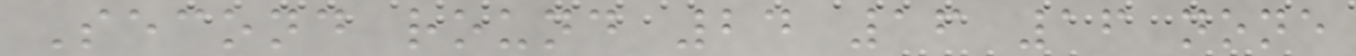Second round 24 16 16 none
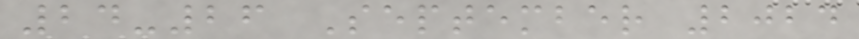24-26 September 2024
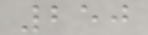250
